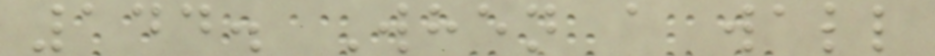144. When a wall
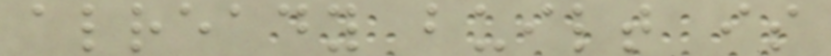already built is
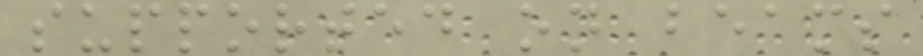supported on beams
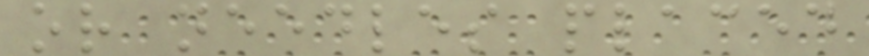or needles placed
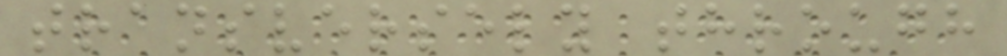transversely through
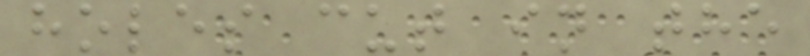holes cut in the
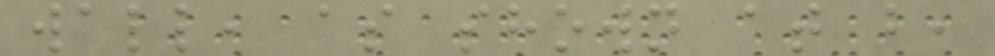wall, as shown at b,
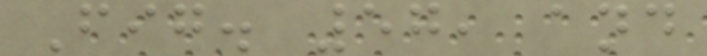Fig. 57, and
